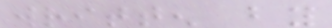written by
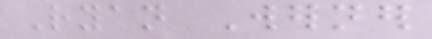Ryan Werner
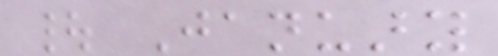| January
